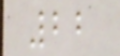22
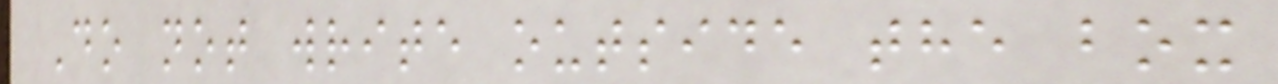Do not write outside the box
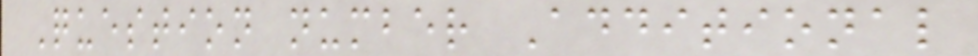Question number Additional
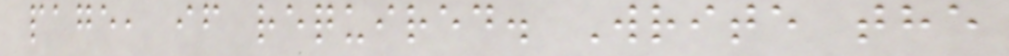page, if required. Write the
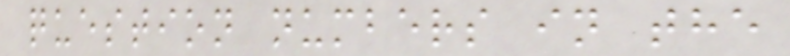question numbers in the
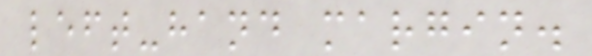left-hand margin.
